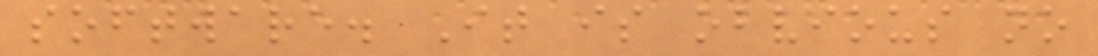software. It is obvious no
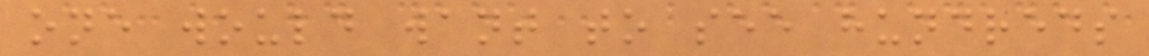one would want to see hundreds
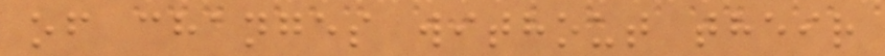of changes without their
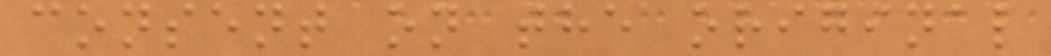consent on the original
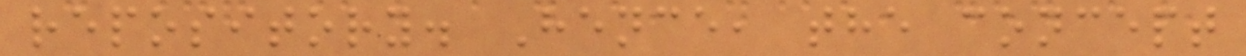repository. Hence, the concept
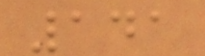141
